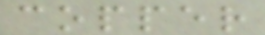copper
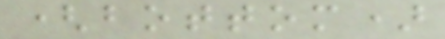(bottom)
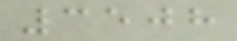3508
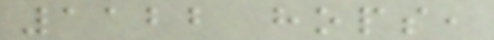1122 hops,
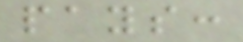pays:
